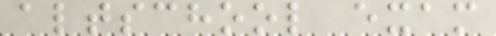altschool exam
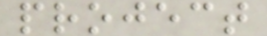project
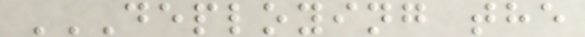DEPLOYING THE
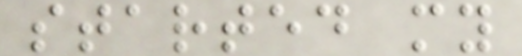started my
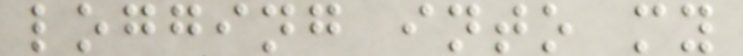logging into my
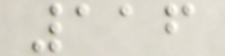116
